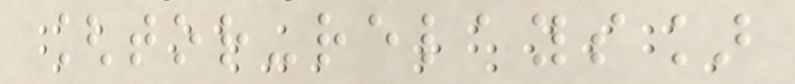[tor-relays]
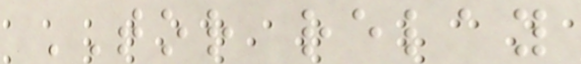TOR relay
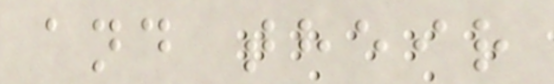and their
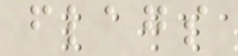flags
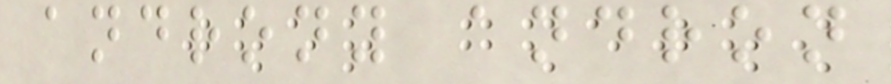androny andron
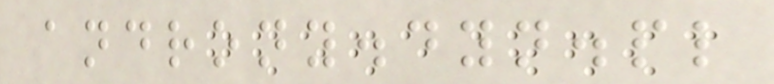androny.dyn.pl
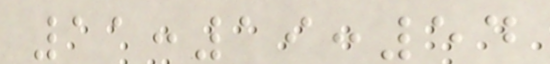11:19:54
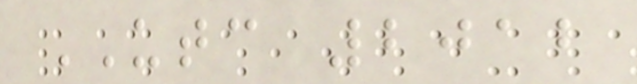UTC 2012
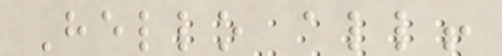Hello all!
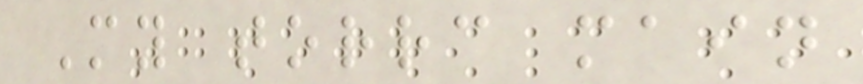My torrc main
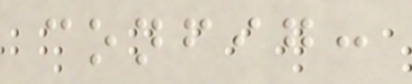config:
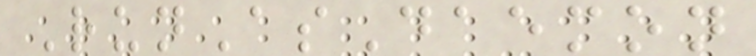RunAsDaemon
